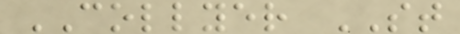COLLYER ST
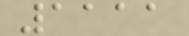1111
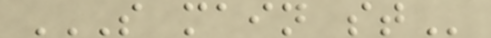S MAIN ST
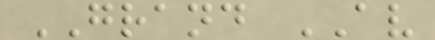GRAND AV
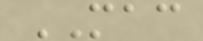MAC
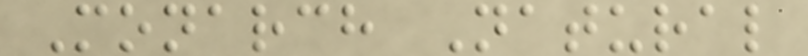Monarch Natural
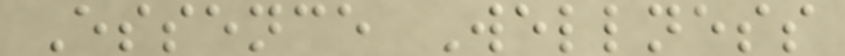Essence Wellness
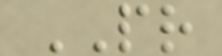PR
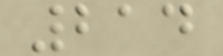214
